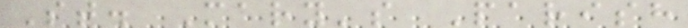St. Mary's Parish
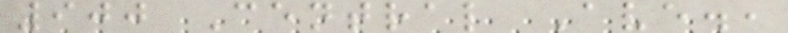900 Central Ave.,
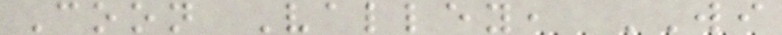Coon Valley, WI
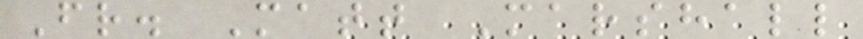Fr. Matt Marshall
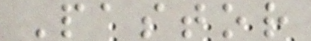Pastor
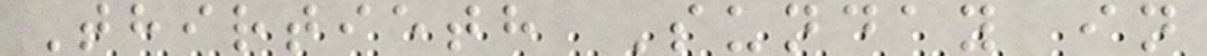Thirtieth Sunday in
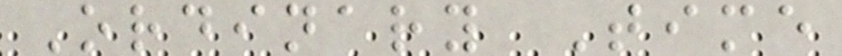Ordinary Time
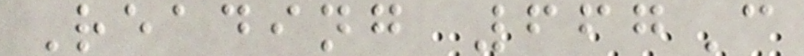Reading 667C
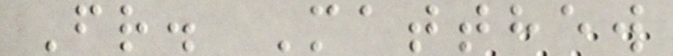Fr. Matthew
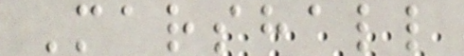Marshall
